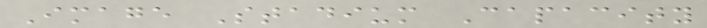Image Stadium Capacity
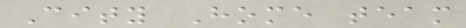City Home team
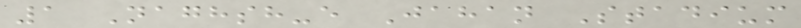1 Naghsh-e Jahan Stadium
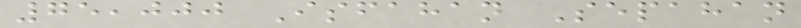75,000 Isfahan Sepahan
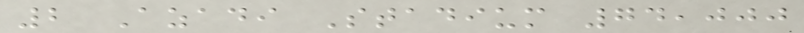2 Azadi Stadium 74,000
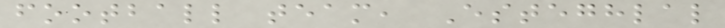football team, Esteghlal
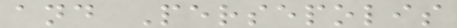and Persepolis
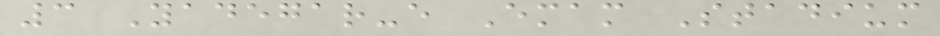3 Yadegar-e Emam Stadium
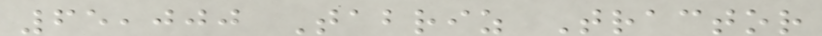65,000 Tabriz Tractor
